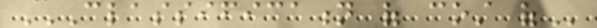CLASSIFICATION OF COST OF
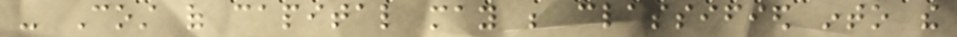- Cost of capital may be classified into the
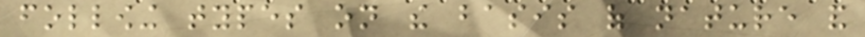following types on the basis of nature and
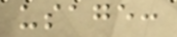usage:
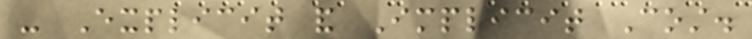- Explicit and Implicit Cost.
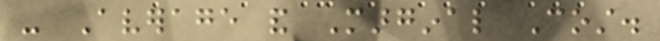- Average and Marginal Cost.
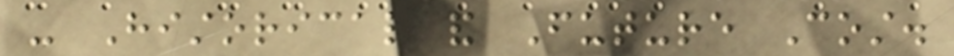- Historical and Future Cost.
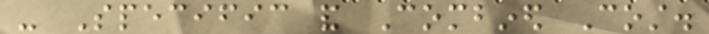- Specific and Combined Cost.
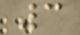3
